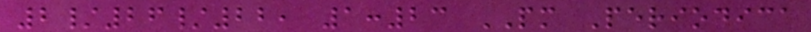2/26/22, 1:23 PM Periodica
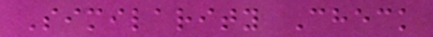Similarity Check
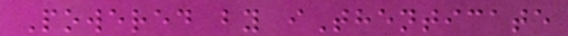Powered by iThenticate
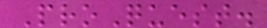ProQuest.
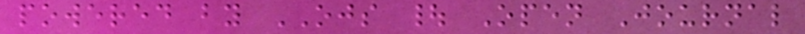powered by OJS | Open Journal
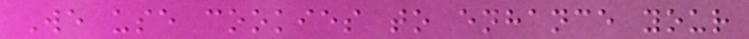We use cookies to enhance your
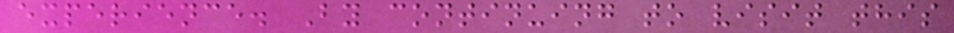experience. By continuing to visit this
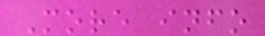More info
